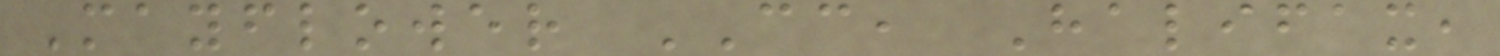Mayflower CC, Halifax,
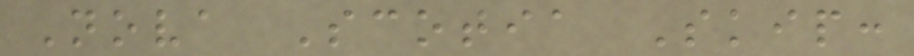Nova Scotia Skip:
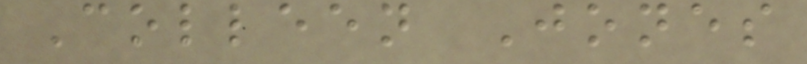Colleen Jones
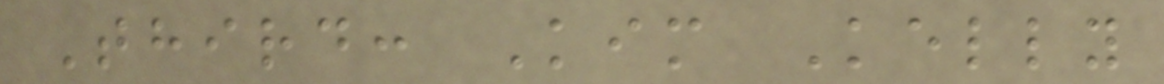Third: Kim Kelly
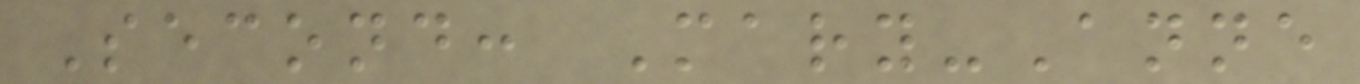Second: Mary-Anne
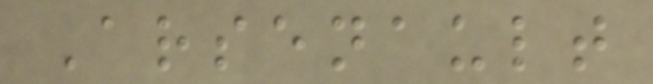Arsenault
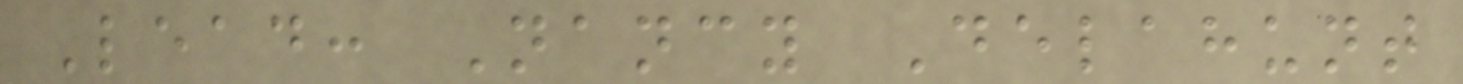Lead: Nancy Delahunt
